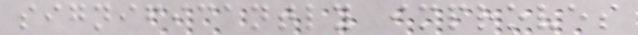significantly improves
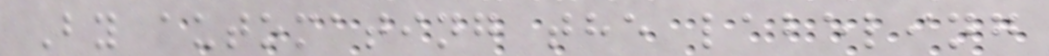By automating the labeling
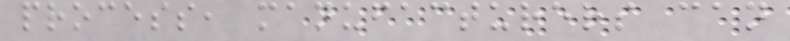process, manufacturers can
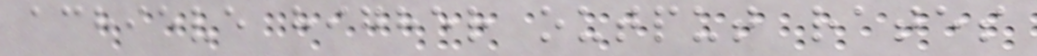achieve higher output rates
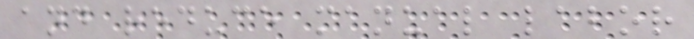and reduce manual labor
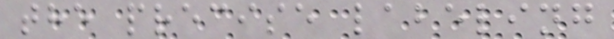the precise labeling
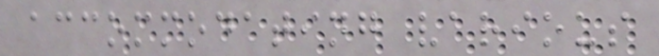accommodating various
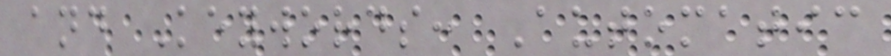and Keywords: Automatic
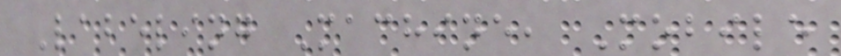Labeling Machine, Mobile
